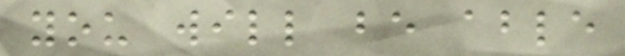you will be able
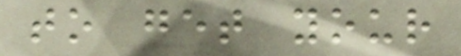to get your
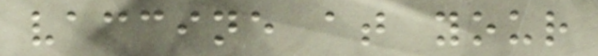vaccine at your
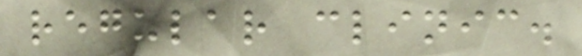regular clinic.
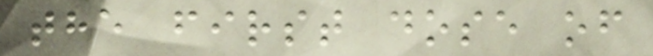the first dose of
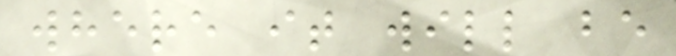where it will be
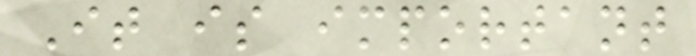It is important
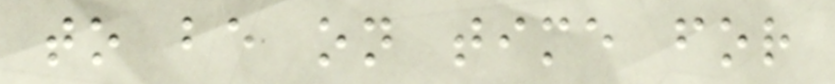to be on time for
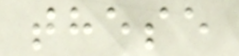these
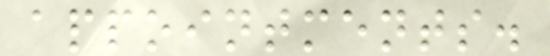appointments.
